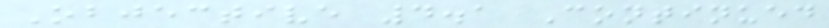Objective 4.1 Continued
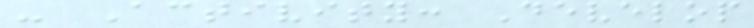- Activity: Develop
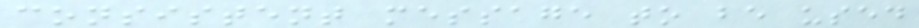consistent message to be used
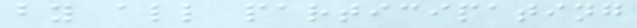by all participating
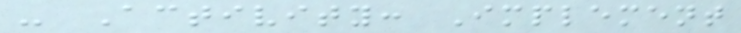- Activity: Implement
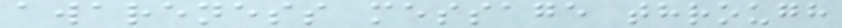awareness message through
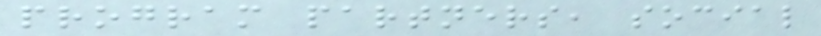program partners, social
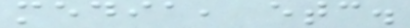media, etc.
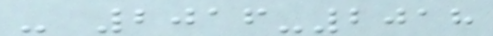- 2016-2018
